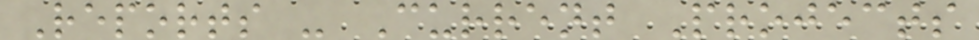Reports - Current Projects
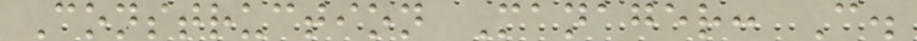Construction Manager: C.
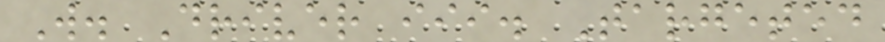W. Driver iii. Targeted
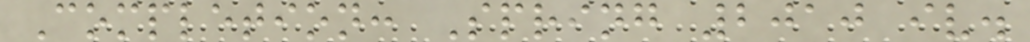Completion: Spring 2010 iv.
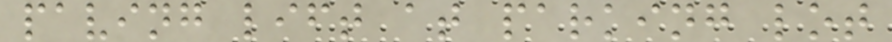paving lift at parking lot
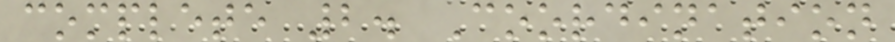complete 2. Coordination
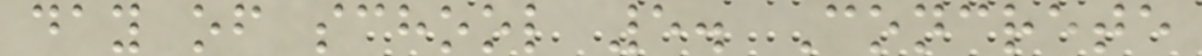day of school 5. Concrete
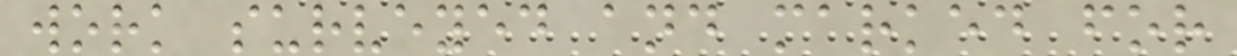work surveyed and marked for
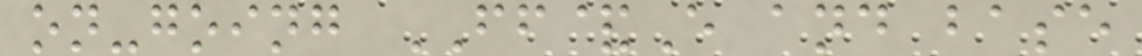on-going FF&E and base
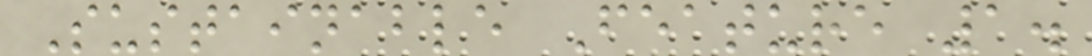Sustainable Feature 1.
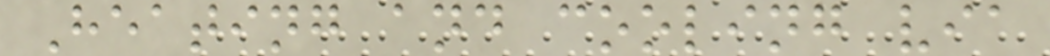Heating and cooling via
